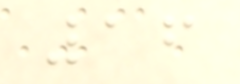16
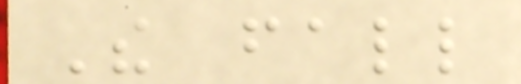The fall
